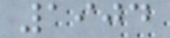1904
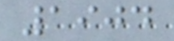1904
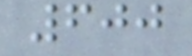600
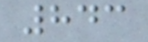843
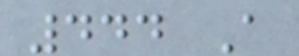444 A
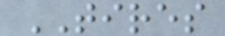TIRES
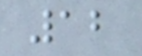12
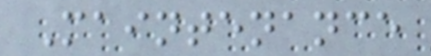Maintenance
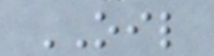OIL
